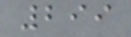299
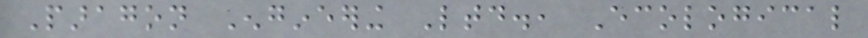Paragon Engineering Ltd., Ecological
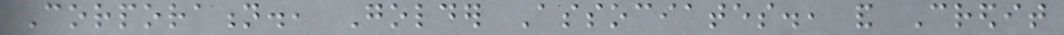Corporation., Golder Associates., and Credit
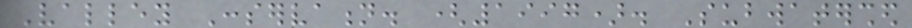Valley Conservation. (1997). Subwatershed
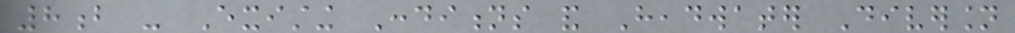8b - Existing Conditions and Headwater Diversion
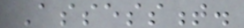Assessment.
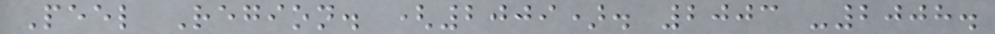Peel Region. (2009). 2003 -2008.
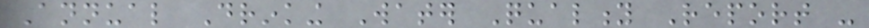Annual Drinking Water Quality Report -
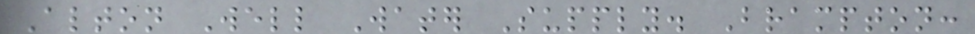Alton Well Water Supply. Brampton:
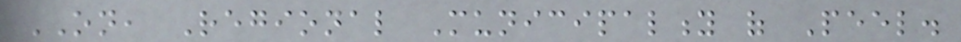ON, Regional Municipality of Peel.
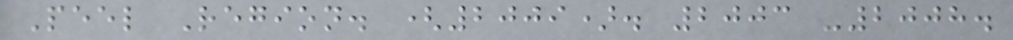Peel Region. (2009). 2003 -2008.
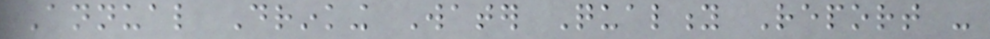Annual Drinking Water Quality Report -
